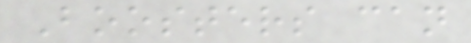Boosters can
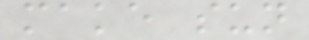make sun
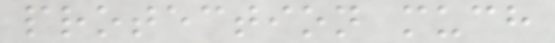protection much
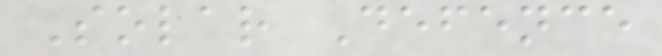Solar Defence
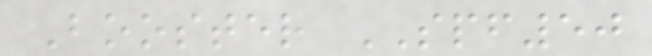Booster SPF50
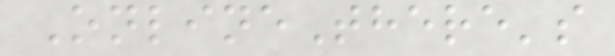OnlineThere's
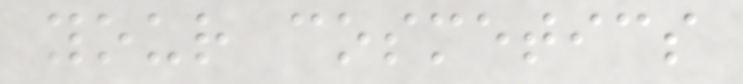your cosmetics
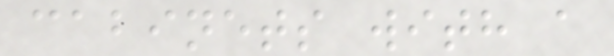cabinets with a
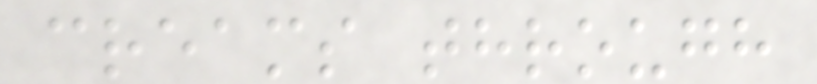creams through
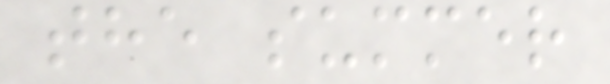the summer
